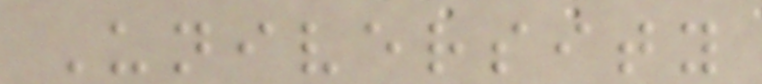University
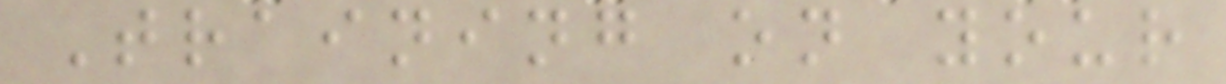Training on your
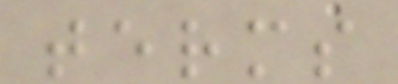terms
